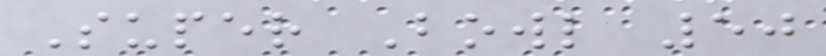Super Bowl 50
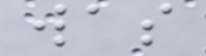was
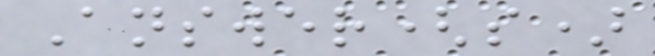Answer(s)
